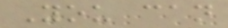You can
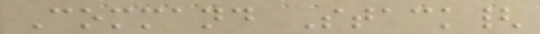Command Stack{
